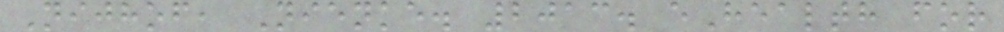Nijhof, Nienke. 2013. eHealth for
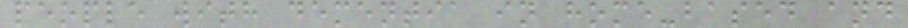people with dementia in home-based and
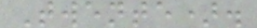Twente).
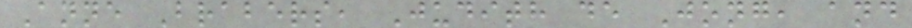Anne Brabers, Judith de Jong, and
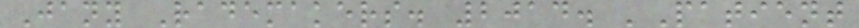Jany Rademakers. 2014. 'Patient
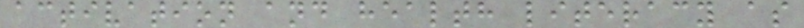activation and health literacy as
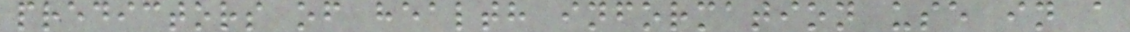predictors of health information use in a
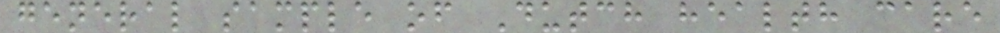general sample of Dutch health care
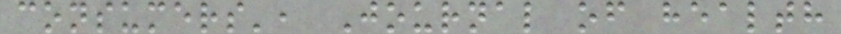consumers', Journal of health
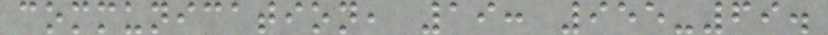communication, 19: 955-69.
